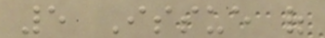5 Issue of
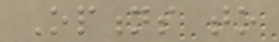Options to
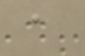a
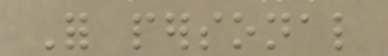For personal
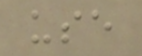use
